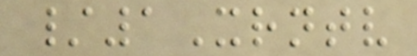/1Xrntv
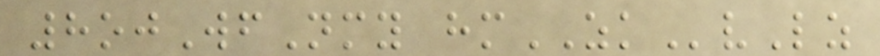8ojWfNmy hmZKvLz
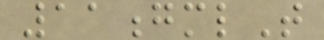11gmlT
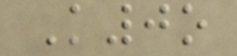K0o
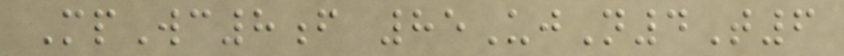MpWc8f 85UjN4T6
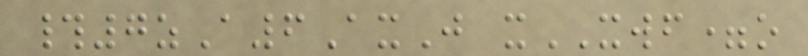#7zA6AxJ xXWF=o
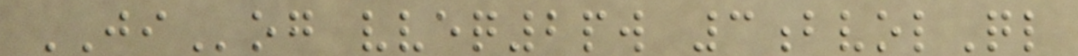JIog vveq2pw 3bvolQl
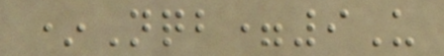*Nqb=9U
